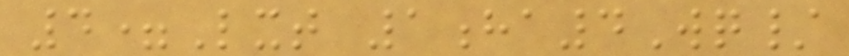4=Lxt 1ha4Wq/
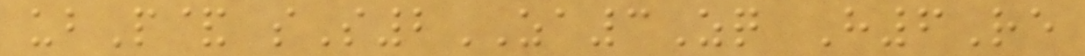ubP& sS2ZA3Zq H6Re
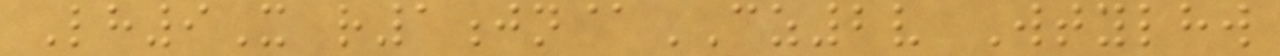Lh9X r1jn@CZ2v Wtylhw
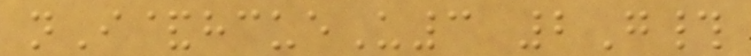nI&hcueU3 2G#
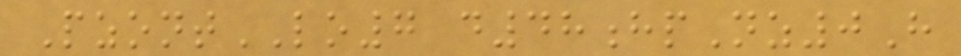PzontLO7 d48hpNz0H
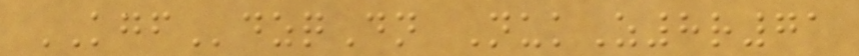KGFdzqDn NukZ8r71
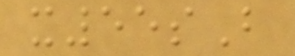x55sB
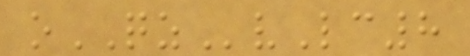oQZvLc8
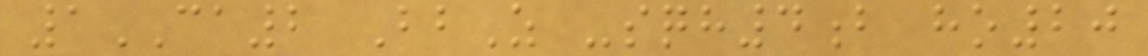1CA2 BbZ -sqh4b ho20
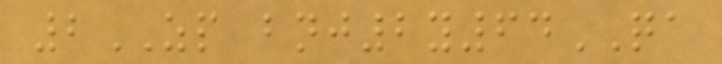2ZP bnj2y64QA
